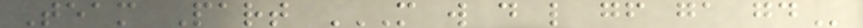Team Part M W D L GF GA GD
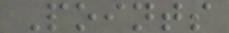Points
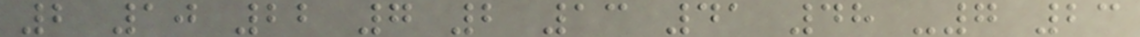2 10 22 7 2 13 41 48 -7 23
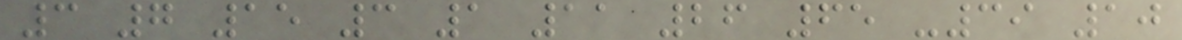3 7 15 3 1 11 26 65 -39 10
